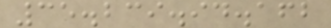35.239.94.162
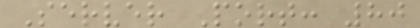Server Port: 80
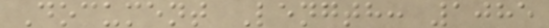Document Length: 1085
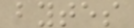bytes
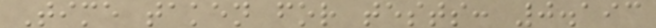Time taken for tests: 0.193
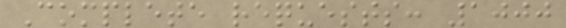Complete requests: 1000
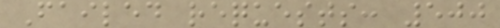Failed requests: 500
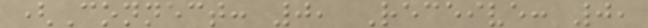(Connect: 0, Receive: 0,
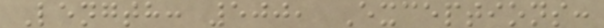Length: 500, Exceptions:
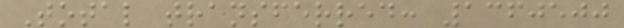Total transferred: 1360500
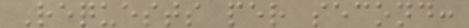Requests per second:
